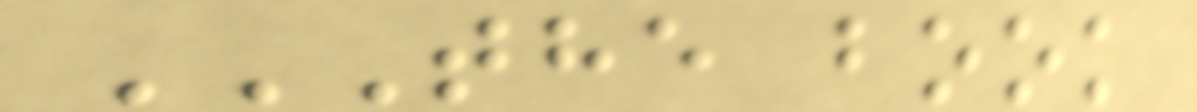THE BOOK
